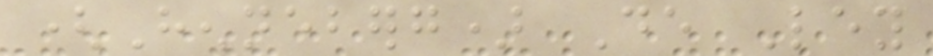(Henneberg) De Ley
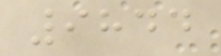9844
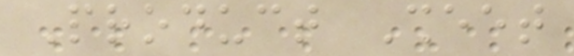Product Sheet
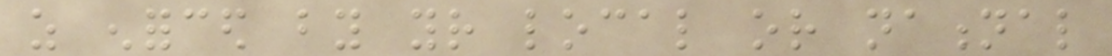as enforced by your local or national
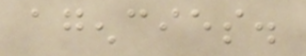agencies.
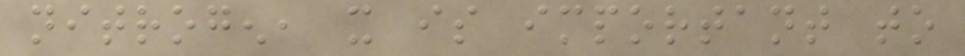nitrogen, it is important to
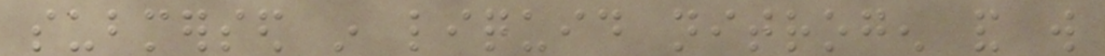submersed in liquid nitrogen and will
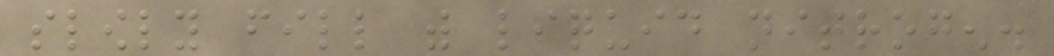slowly fill with liquid nitrogen.
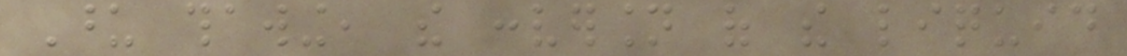Upon thawing, the conversion of the liquid
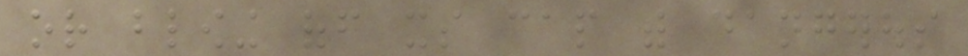or blowing off its cap with dangerous
